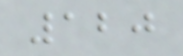120
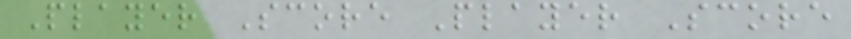Player Score Player Score
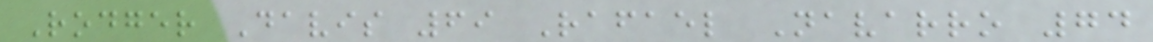Rodger Davis 69 Rafael Navarro 74
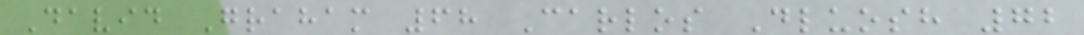David Graham 68 Carlos Dluosh 72
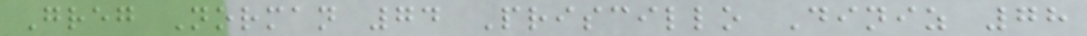Greg Norman 74 Priscillo Diniz 78
